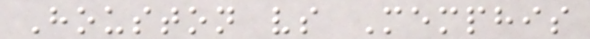Houston vs Memphis
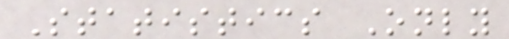Statistics Only
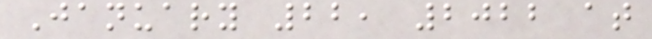January 22, 2022 at
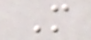M
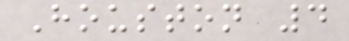Houston 4
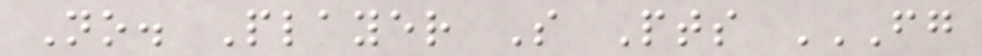No. Player S Pts FG
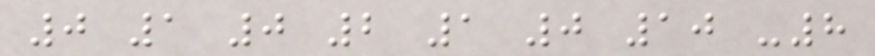0 1 0 2 1 0 10 -8
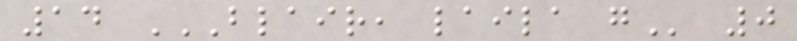14 BLAIR, LAILA G 0
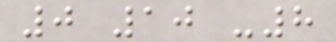0 10 -8
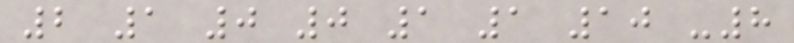2 1 0 0 1 1 10 -8
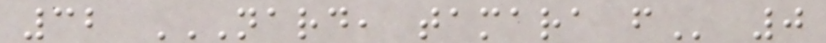32 NARD, TAMARA F 0
